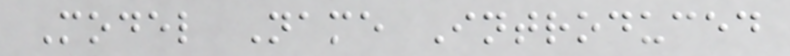Model Name Introduced
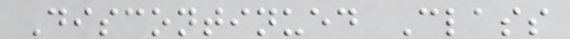Discontinued Class
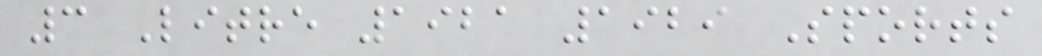3 Litre 1921 1929 Sports
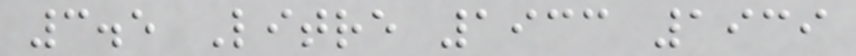3.5 Litre 1933 1939
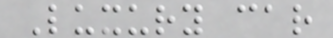Luxury car
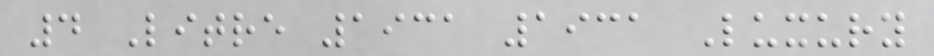4 Litre 1931 1931 Luxury
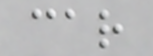car
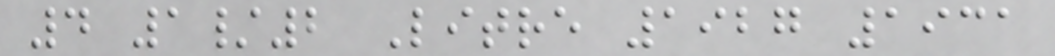4 1/2 Litre 1927 1931
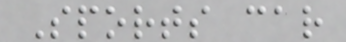Sports car
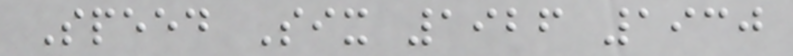Speed Six 1926 1930
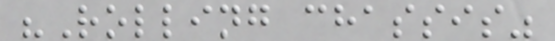"Rolling chassis"
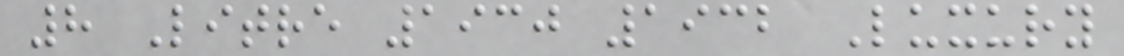8 Litre 1930 1932 Luxury
